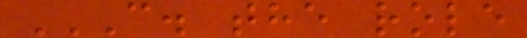C. THE ROLE
